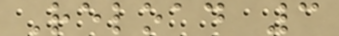Reload 3
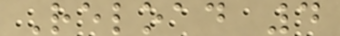Reload 4
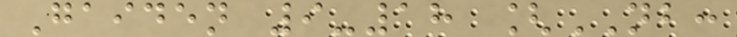Gaiden 9-18 [NB:
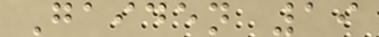Gaiden 19
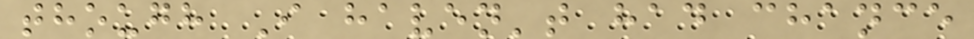though I haven't had chance
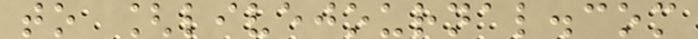to [livejournal.com
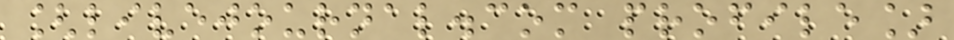[livejournal.com profile]
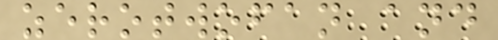zerotwofan and
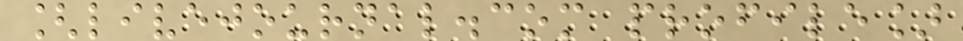[livejournal.com profile]
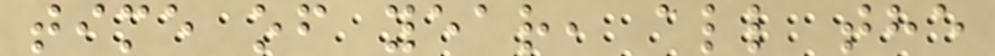time of year, all the
